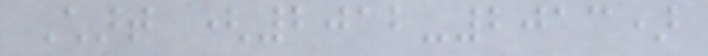Chart (2012-2013)
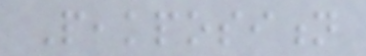Peakposition
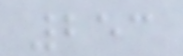253
